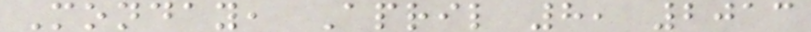Monday, April 8, 2013
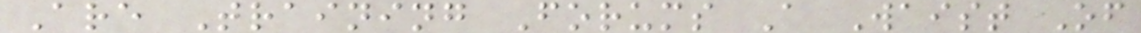Are Training Forums A Waist Of
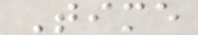Time
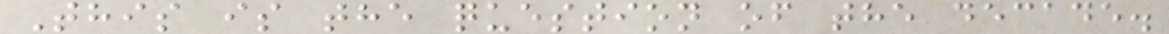This is the question of the decade.
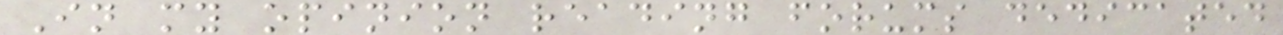In my opinion reading forums dedicated
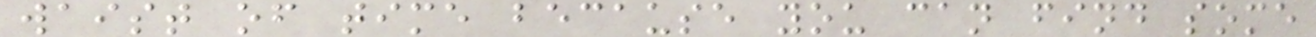waist of time because you can find some
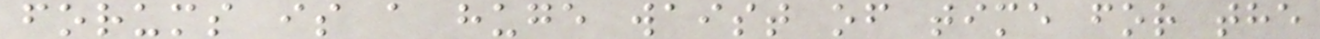forums is a huge waist of time for the
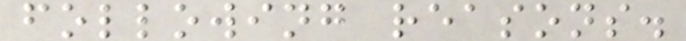following reasons.
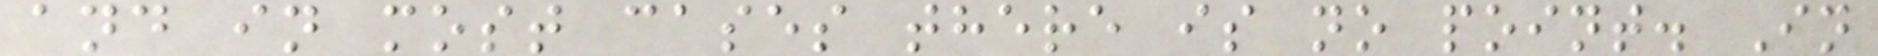and in most cases there is no point. In
